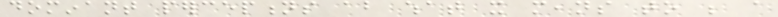dominant perceptions about what it means to be a
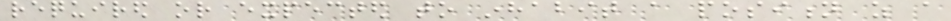required or expected to inhabit a position as a
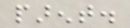parent.
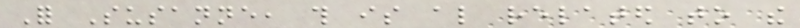For Susanne, this is also related to the
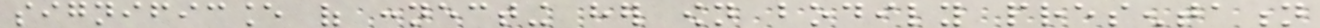significance of connecting her own bodily presentation
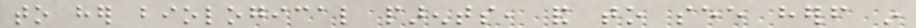to her biological parents, and to see herself in
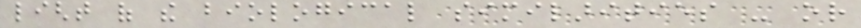light of the biological similarities - or
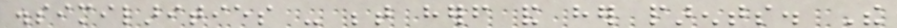dissimilarities - between herself and her parents. The
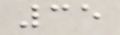35
